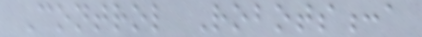Control Robots:a
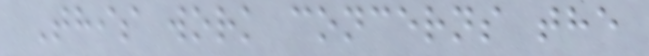This work concerns the
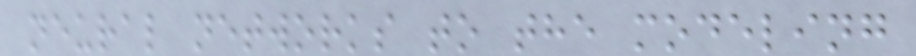neural networks to the modeling
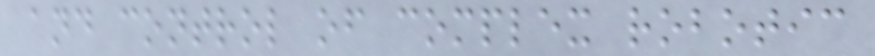and control of complex robotic
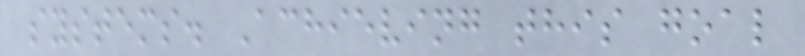systems. Achieving this goal
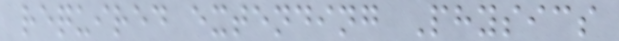required extending Physics
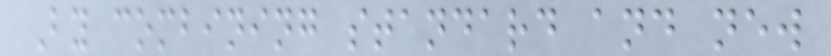By combining standard and new
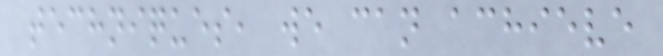techniques, we can achieve
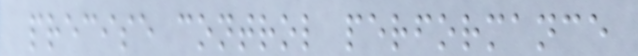precise control performance
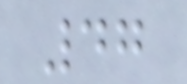47
